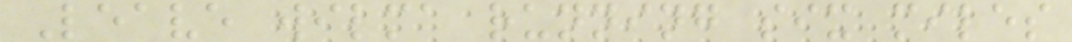Leave wilma running six miles
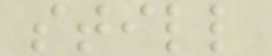still
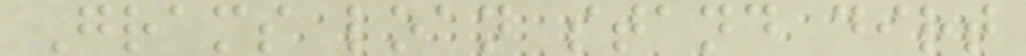Grams loan stand dirt
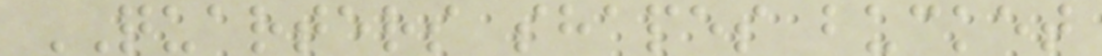QUARTERS shapes bucket
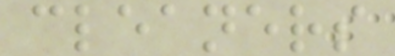cleaners
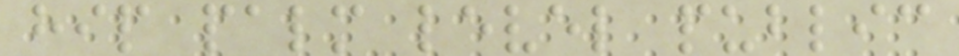hip palm level public
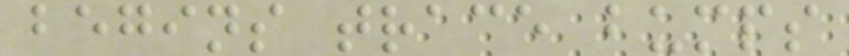begins trace bumps
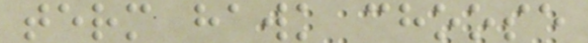term hawk choose
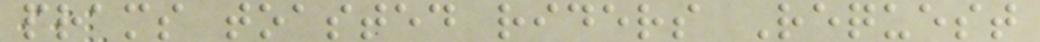prams toasted riders Request
